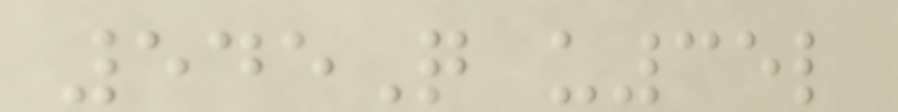545Q u35l
